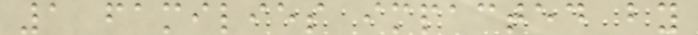1 families impacted by
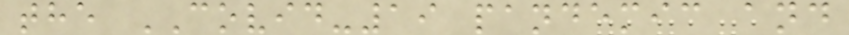the COVID-19 pandemic and
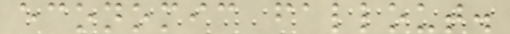economic fallout.
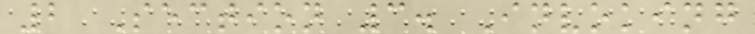2 Section 3. Invoking
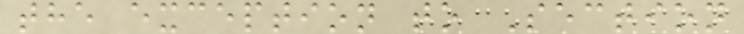the exception to Section
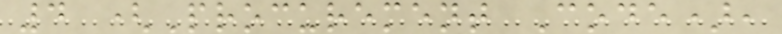4 (Procurement Code),
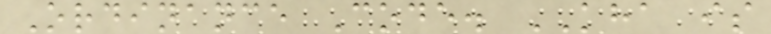Ordinance Code. KHA is
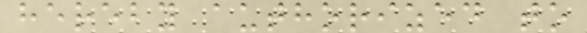hereby authorized to
